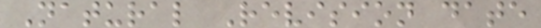Natural Revision date
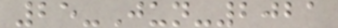25-Jun-2021
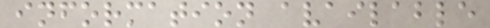information available
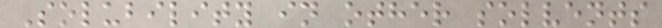Solubility in other solvents
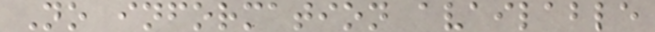No information available
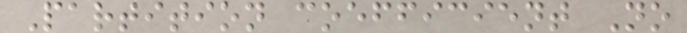Partition coefficient No
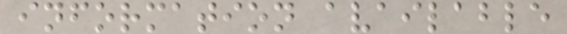information available
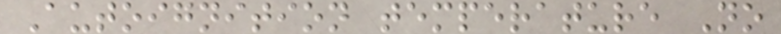Autoignition temperature No
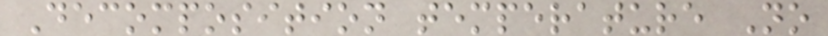Decomposition temperature No
